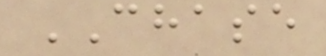CHASE
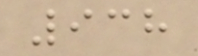938
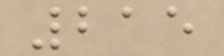215
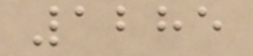1285
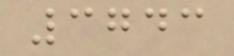3743
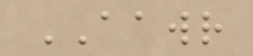AAWR
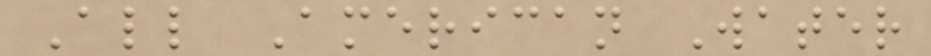All American Water
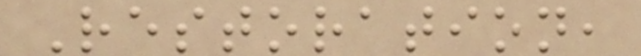Restoration,
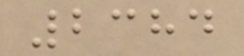2384
